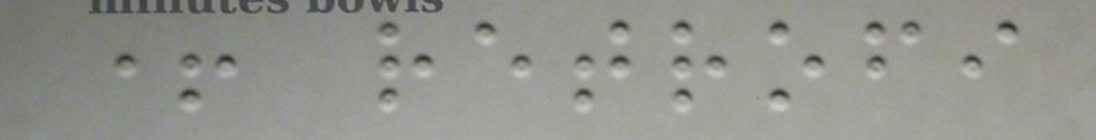+ retrofi
